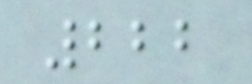222
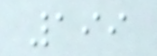199
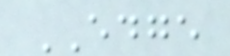EDGE
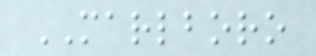MARLBORO
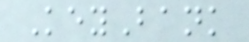KeyBank
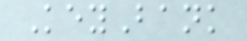KeyBank
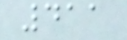411
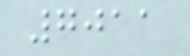7011
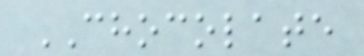CHOCOLATE
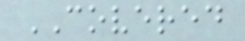COVERED
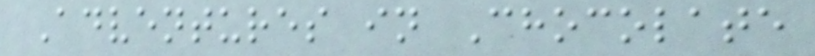Adventures in Chocolate
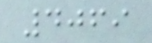4069
